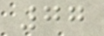77
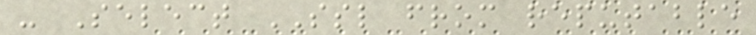- Select SSL from reputable
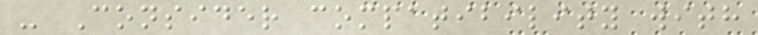- Consider compatibility with
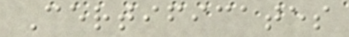Certificates
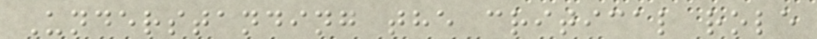Understanding the critical role
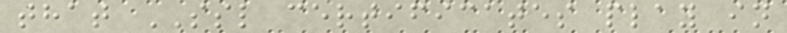that SSL certificates play in
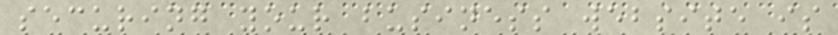securing your business website is
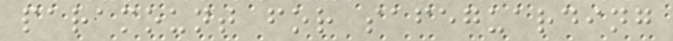paramount for safeguarding
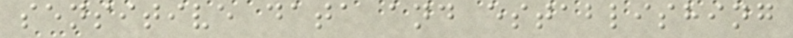sensitive data and establishing
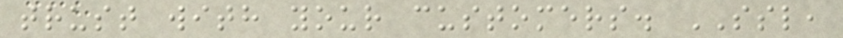trust with your customers. SSL,
